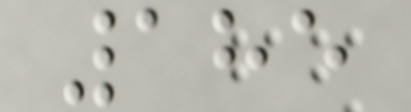185
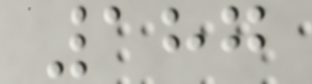187
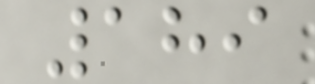189
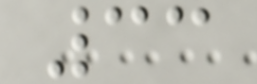33
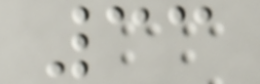33
